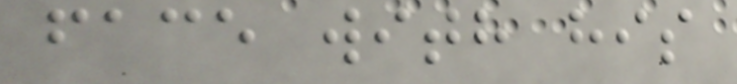face with his
